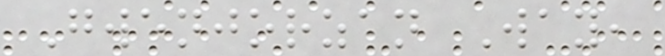Gwenjorzan Way,
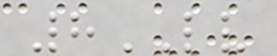8LV
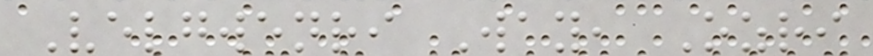Velgwenri Way, Ozri
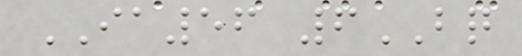IA56 6BQ
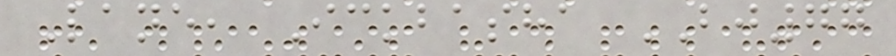Lane, Ickbasha BJ77
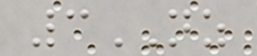3NZ
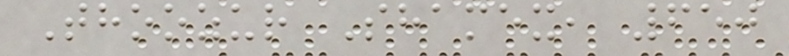Thoozur Shamex, 650
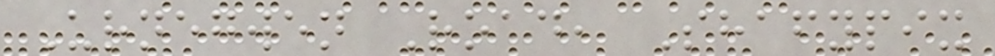Urnegwen Road, Shafypix
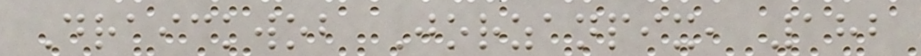Draickwob Jorzanpix, 182
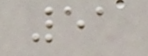51
